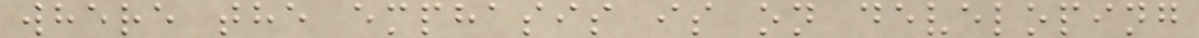where the emphasis is on developing
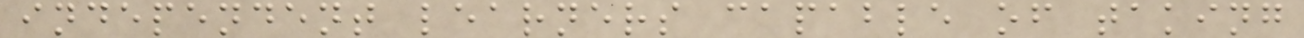independent learners capable of taking
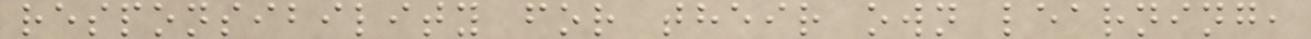responsibility for their own learning,
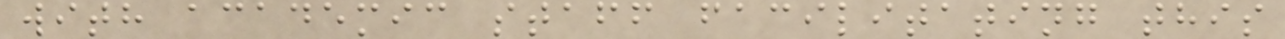with academic staff facilitating this
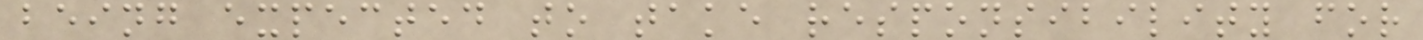being expected to take responsibility for
